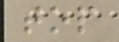top
